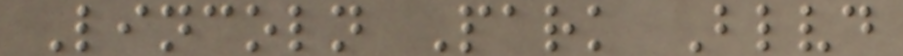Lincoln Park Blvd
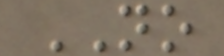NO
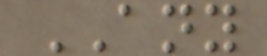ANY
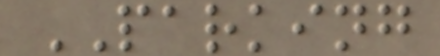PARKING
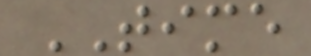TIME
